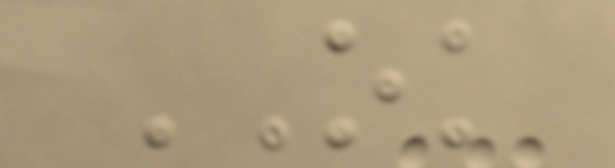OK
